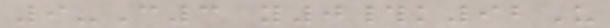9-C3 y0#k92U
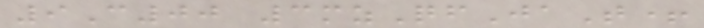9C00 3mzQfJaT+
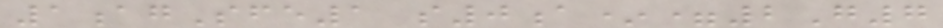1agSfe1 s0a*=2G7
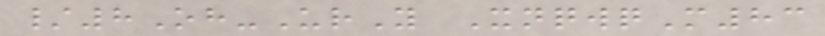/8Oh-UrY XnqwqM83
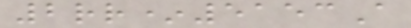2rr*5153A
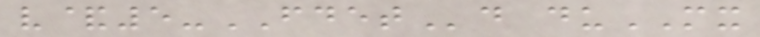v&5-FDETd duMX
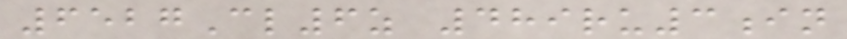6527Cl6z 489ru3in
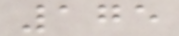175
